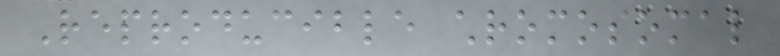Reproducible chromosomal
